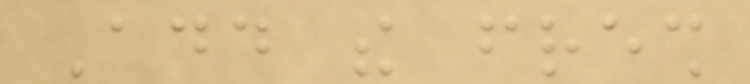Add the fresh
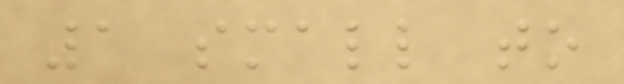1 small to
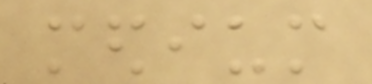medium
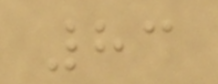83
